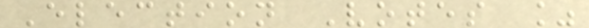Election Votes %
